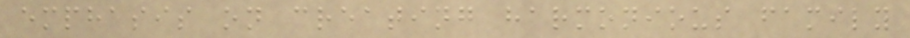emphasis on creating harmonious family
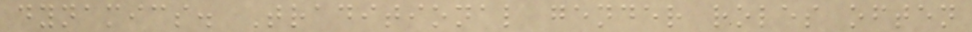dynamics. Traditional gender roles often
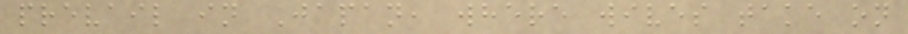prevail in Japan, where wives take on
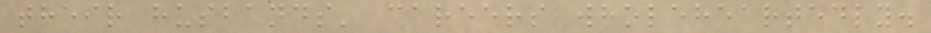their husbands' careers wholeheartedly.
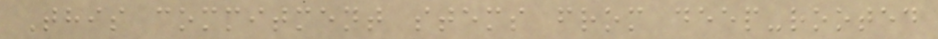This commitment stems from deep-rooted
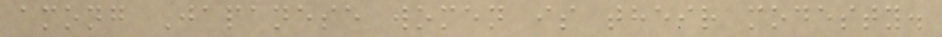among Japanese women is their modesty.
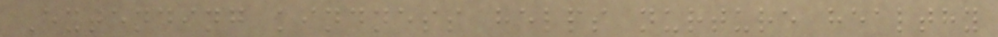Extending kindness helps nurture healthy
